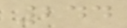244
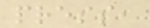press,
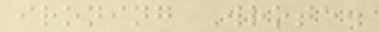ironing Wrote.
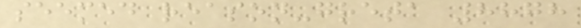seemed reason-greta 8878
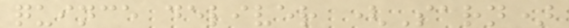quince deliver (Sarn)
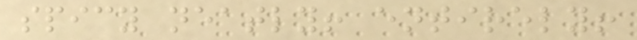spicy neatly! entirely!
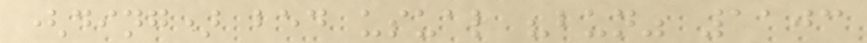(ding) bed usual "bun" 1103
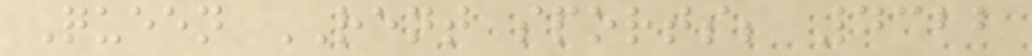Queen RENT sports; 4322
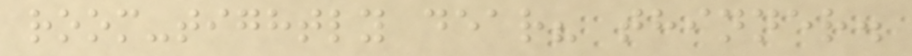room-tightly dear? thinner.
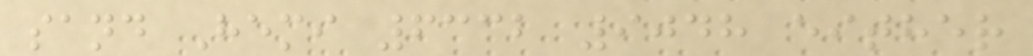sand Hemi 6332 9048 either
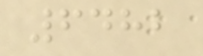6482
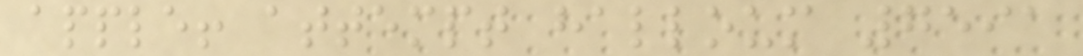apple! attempt halloum 7591
